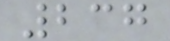237
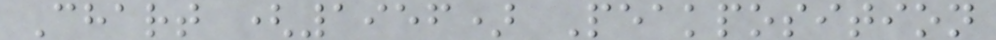Chart (1956) Peakposition
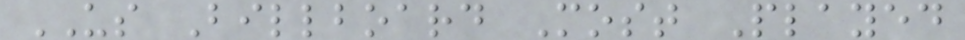US Billboard Most Played
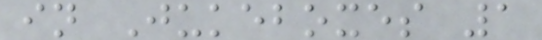in Jukeboxes 1
